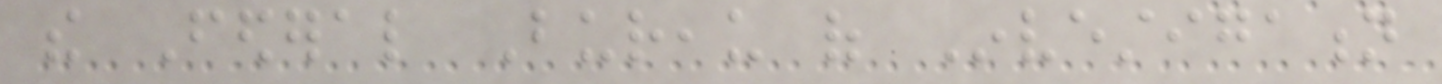the Federal Bureau of Investigation
